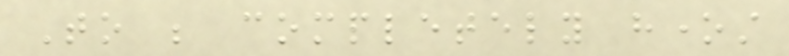To be completely honest
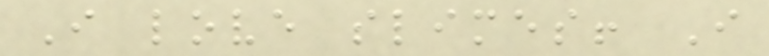I love slimes! I
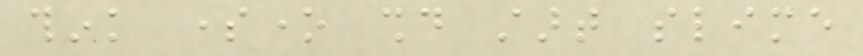think someone should start slime
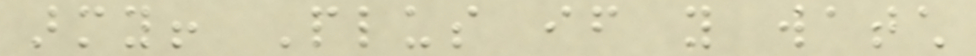army! Plus if you watch
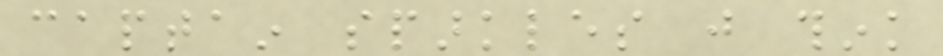captain sparkles just think
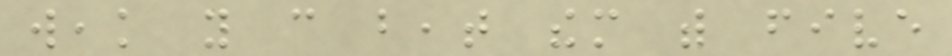weak you can beat them with five
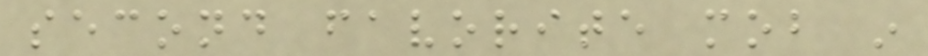second favorite mob in
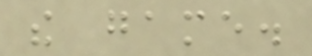the game.
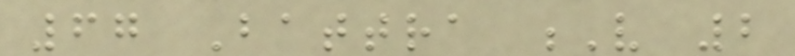67 Battra V 2
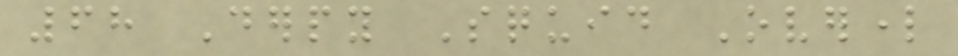68 Derpy Squid Overlord
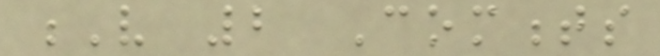V 2 Comments
